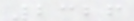2326
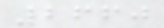2660
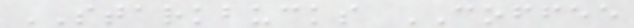STARKBUCKS COFFEE
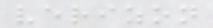verizon
